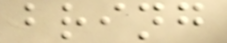bring
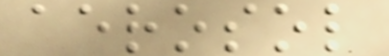aerosol
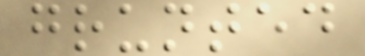grunted
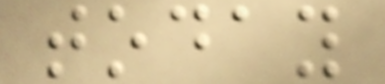today
